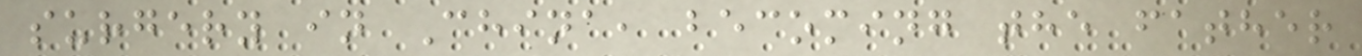surgery in China, becoming the father
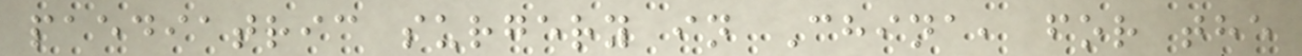paediatric surgery in China, for the
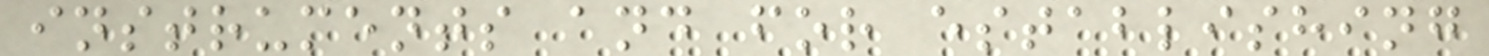instruments and for establishing
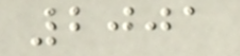2001
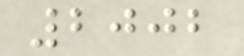2002
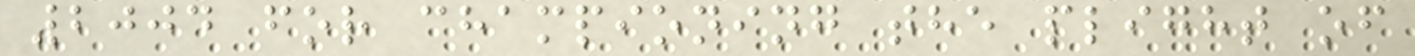2004 for championing the plight of
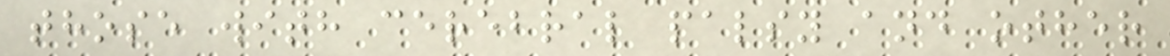those with cerebral palsy and other
